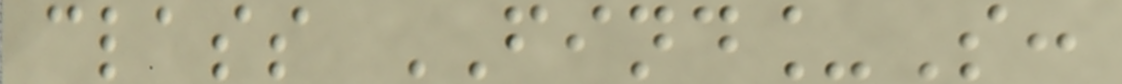class FIND_S:
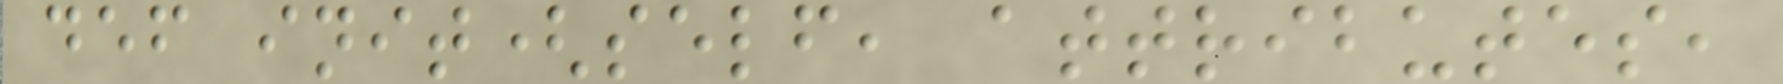def init(self, attributes,
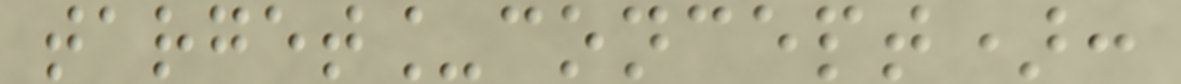target_concept):
